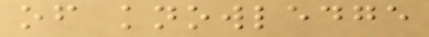of knowledge
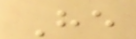He
